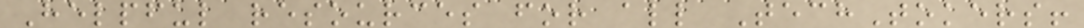Helpful resources for all TechTokers!
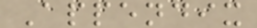Appendix
